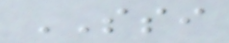SSI
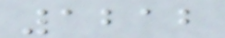1212
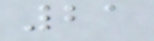21
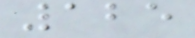125
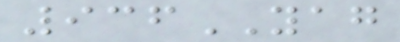936YAG
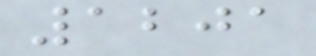1201
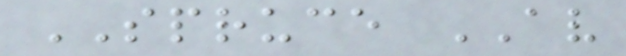SPRUCE AV
